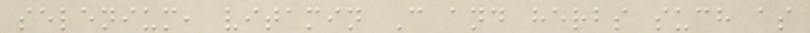selenium, vitamin C and herbs such as
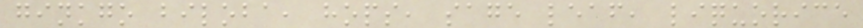ginkgo biloba, hops, sage leaf, liquorice
